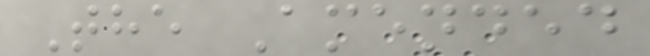The Amended
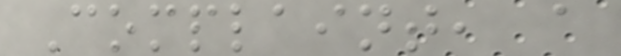Complaint, a
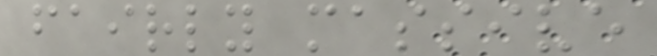fairly massive
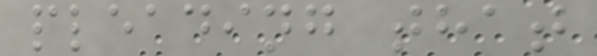pleading that
